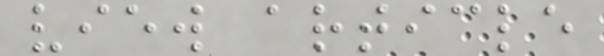view article
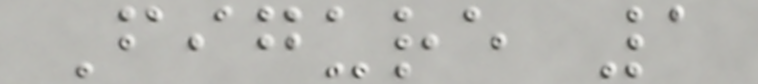Figure 1
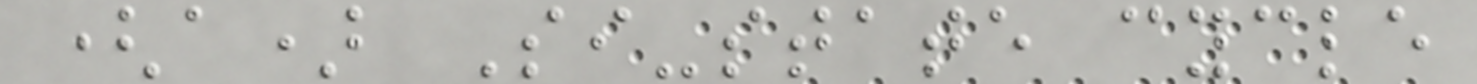(a) Si-state cycle
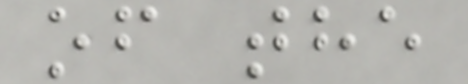of the
